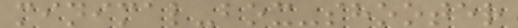minimal-box-shooter
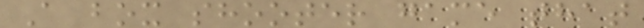A box shooter game that
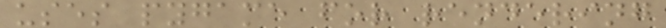uses pygame for rendering
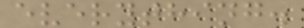everything.
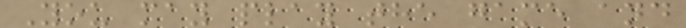You may play the game and
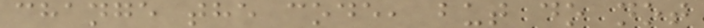change the code, but do not
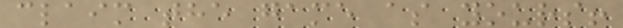claim the game as yours!
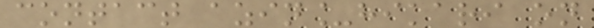contact azin_hikari on
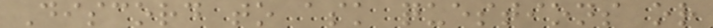Discord to ask questions or
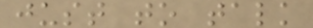just to talk
